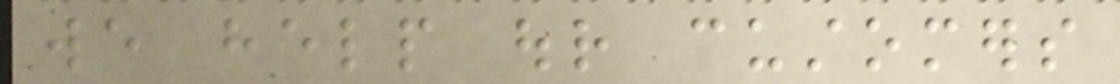we help our customers
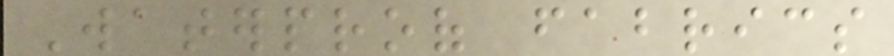Waterproof fabrics
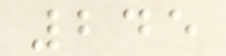245
